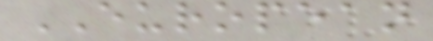EUROPEAN
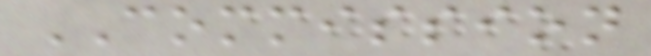COMMISSION
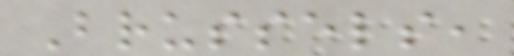Brussels,
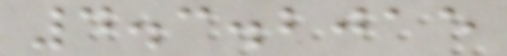4.3.2015
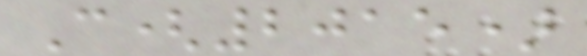C(2015)
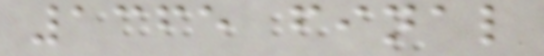1365 final
